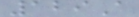129A
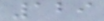129
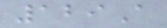129A
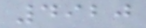4920
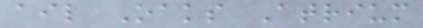ail Oaks Atrium
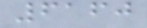6160
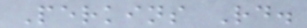Perkins Rd.
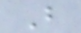B
